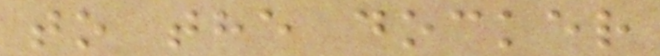to the docker
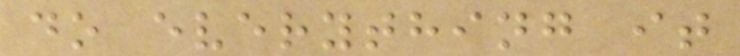do everything it
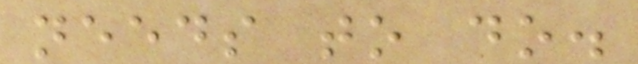needs to do.
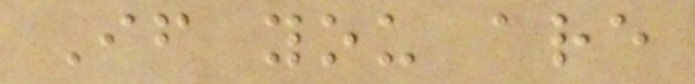If you are
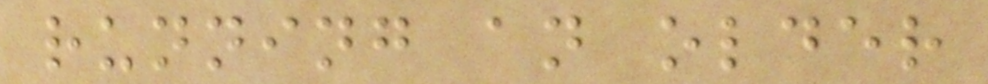running an older
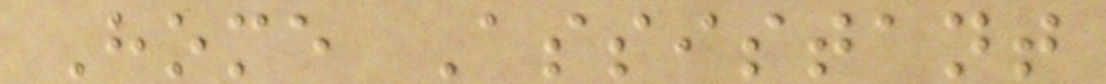Home Assistant
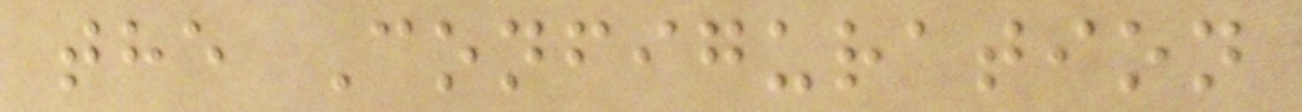the Configuration
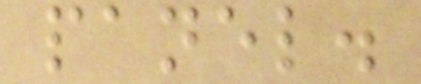panel.
